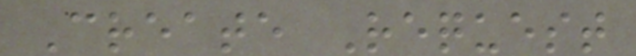Create Request
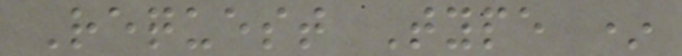Request Type *
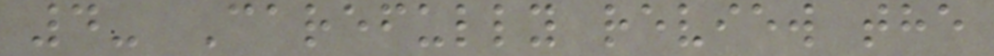4- Carefully review the
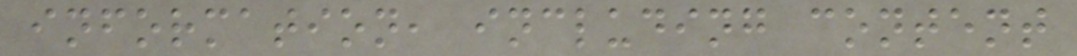information, including content
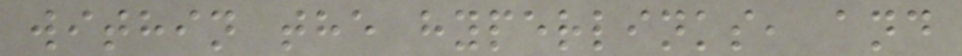within the hyperlinks, and
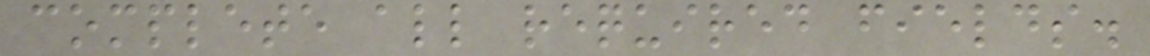complete all required fields.
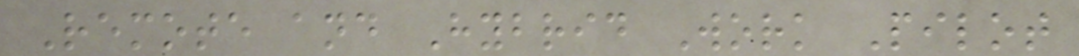Remote and Hybrid Work Pilot
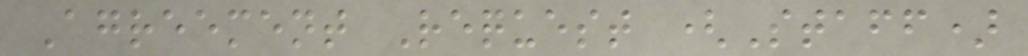Agreement Request (Staff)
